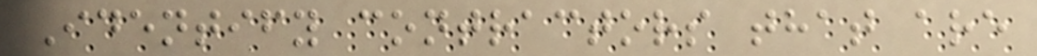Identify contractors that are
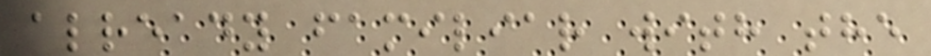already familiar with the
